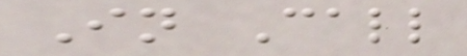In Call
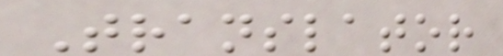Translator
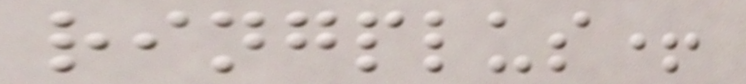ringplus+
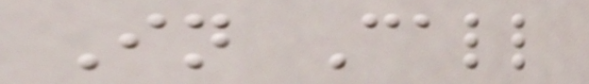In Call
